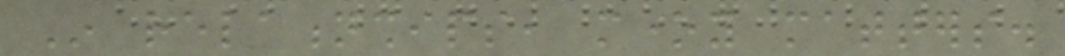In relationships, money matters.
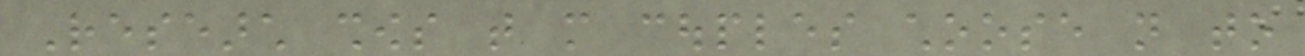Research shows that more couples choose not to
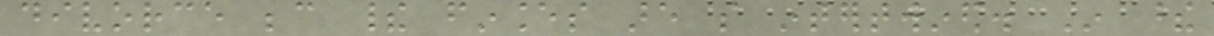divorce because their finances are so intertwined. In these
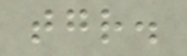together.
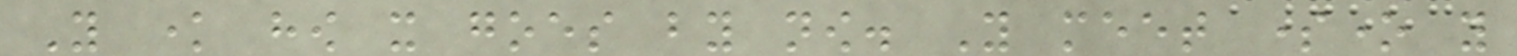You know how it goes by now. You meet someone you
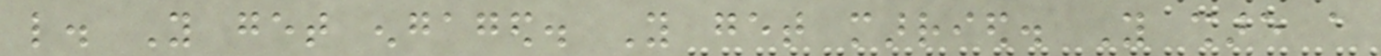like. You get engaged. You get married. You share a
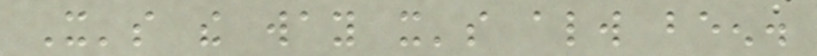It's the way it's always been.
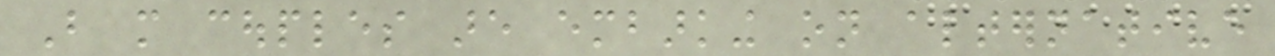But more couples are embarking on alternative
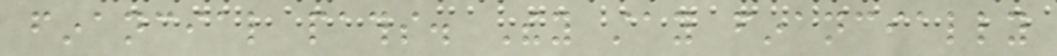financial paths. They stay financially
